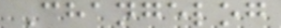Changelog
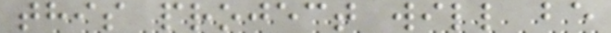this project will be
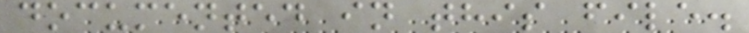documented in this file.
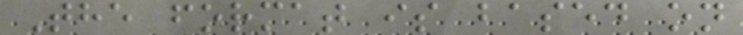The format is based on
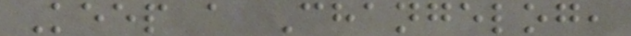Keep a Changelog,
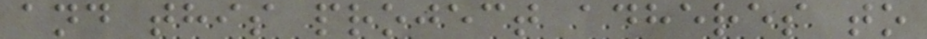and this project adheres to
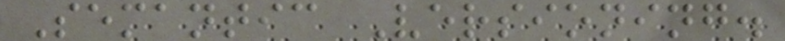Semantic Versioning.
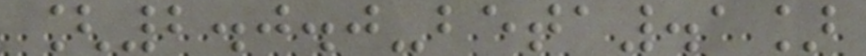[2.0.0-beta.1]
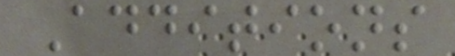Additions
